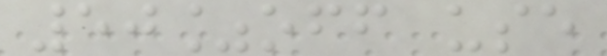50%off use
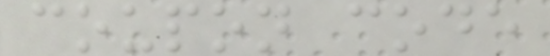coupon code
